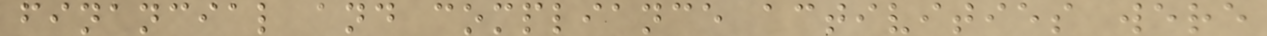financial and compliance activities were
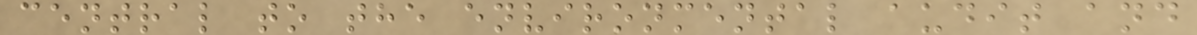central to the environmental audit and
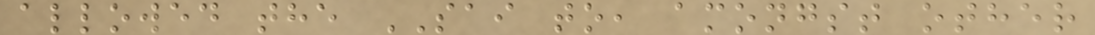allowed the SAI to, amongst other
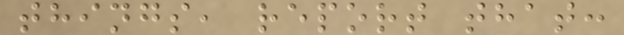things, report that:
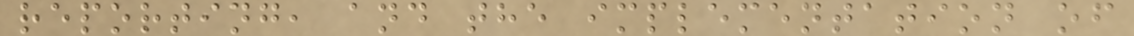reporting, and the implementation of
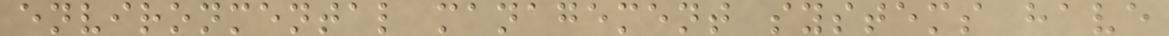environmental management systems have
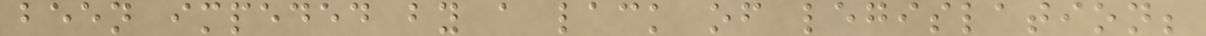been impeded by a lack of legislation;
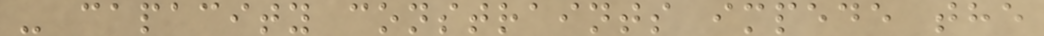- capacity constraints impede the
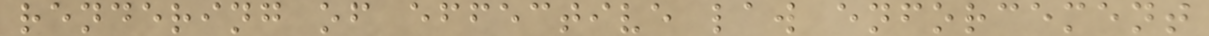rendering of effective law enforcement
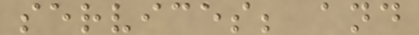services; and
